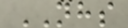NHS
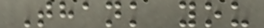Thank you
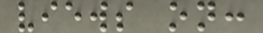views on:
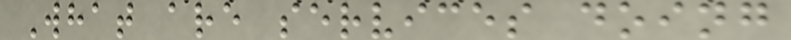What are services doing
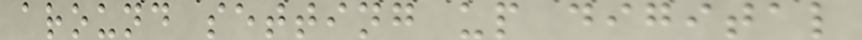around setting up digital
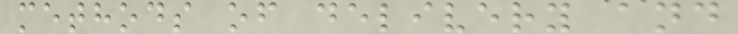methods of delivery and
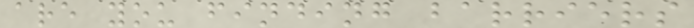are you finding barriers
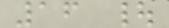16 |
